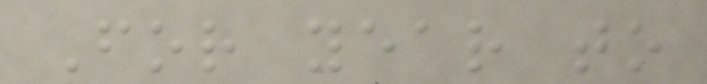For year to
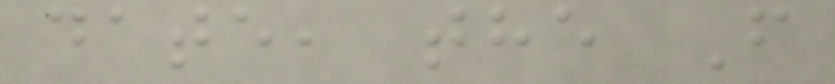date, the F
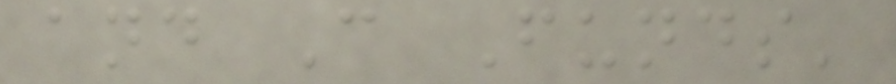and C Funds'
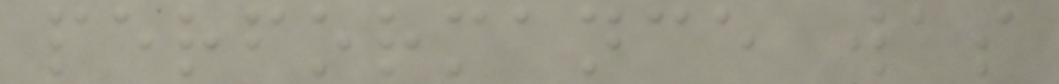performance was
